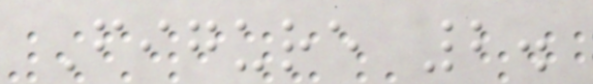Figure 2.
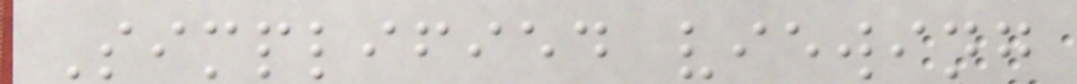Simplified viewing
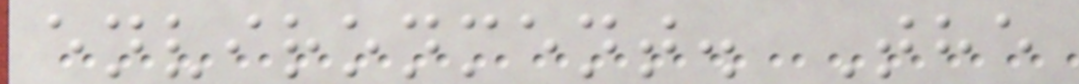environment. The
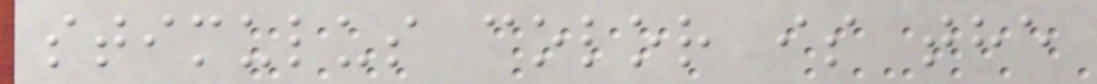stimulus color is the
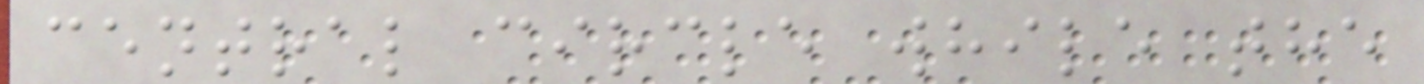central circle while the
